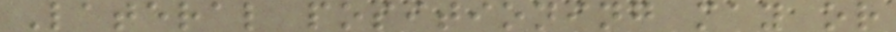Lateral positioning may or
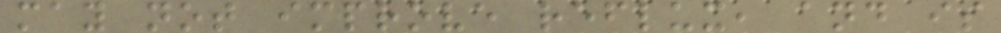may not improve reflux, and is
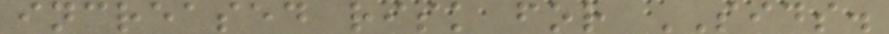increased risk for SIDS.
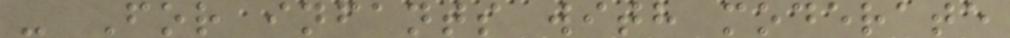- For infants with moderate
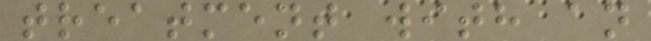treatment with an
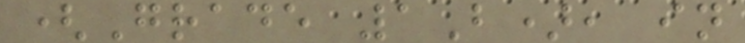(Grade 1B), in
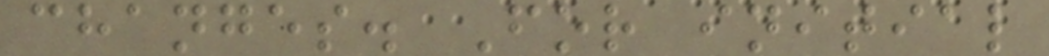changes. For initial
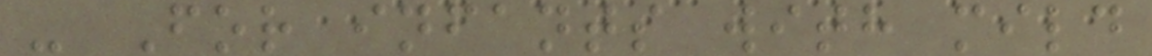- For infants with mild
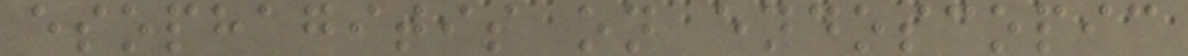esophagitis on endoscopic
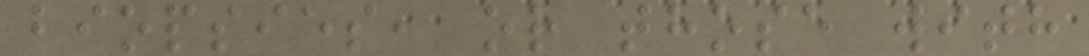biopsies, or those with
